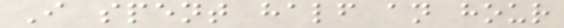I spent half an hour
